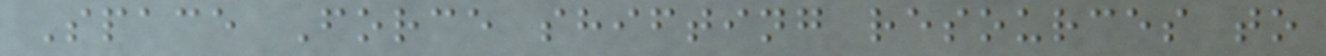Space Force shifting resources to
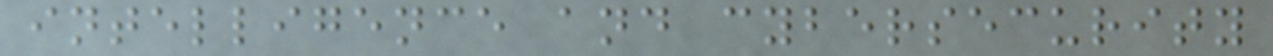intelligence and cybersecurity
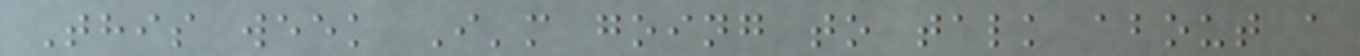This week I'm going to talk about a
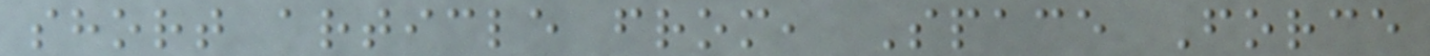short article from, Space Force
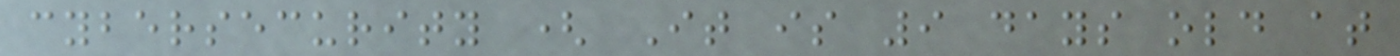cybersecurity ( It is 9 days old at
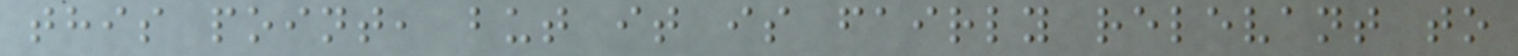this point, but it is fairly relevant to
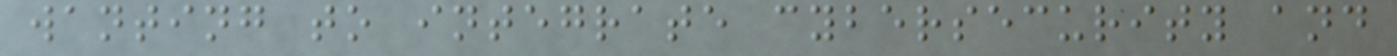wanting to integrate cybersecurity and
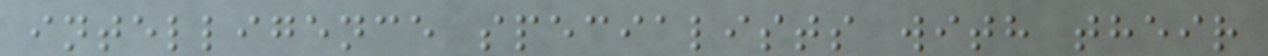intelligence specialists with their
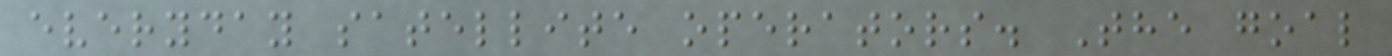everyday satellite operators. The goal
